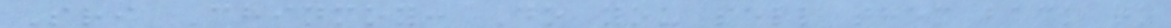Sri Chinmoy: Do you sell them back to
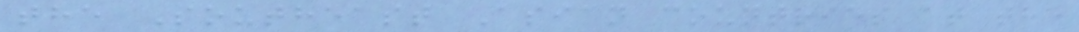the Southeast Asian countries at the
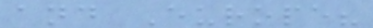and Europe?
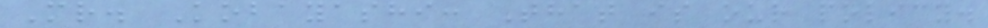Mr. Kobayashi: That is our policy.
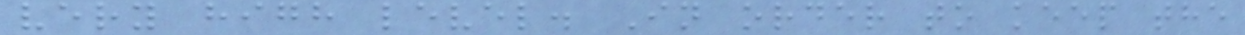very high level. In order to keep the
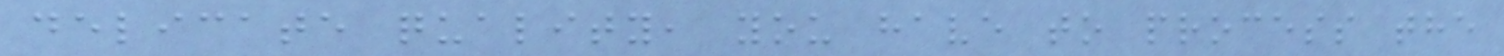delicate quality, you have to process the
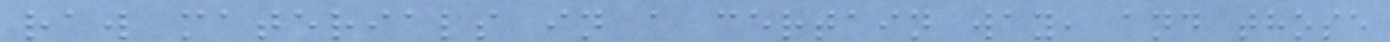raw materials in a certain way, and those
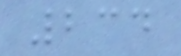234
